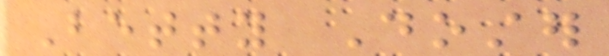Betty Doster
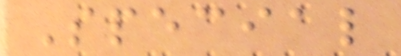Special
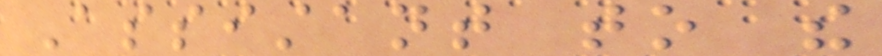Assistant to the
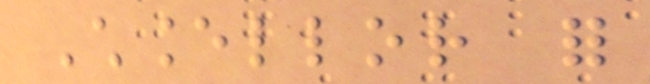Chancellor for
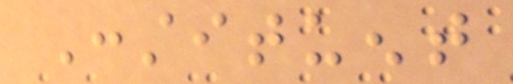Constituent
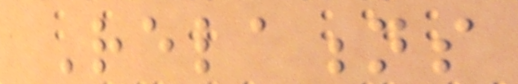Relations
